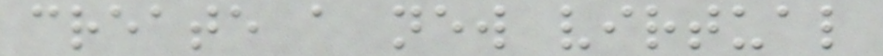create a new virtual
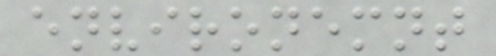environemnt
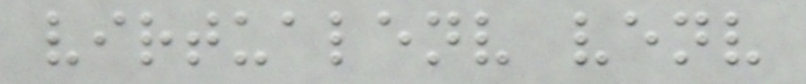virtualenv venv
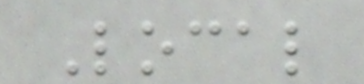Local
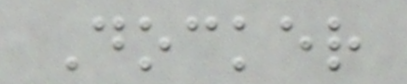Docker
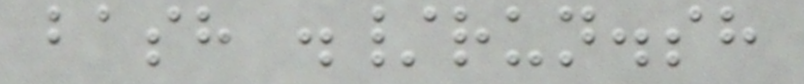bash ./run.sh
